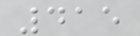415
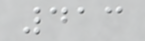413
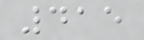415
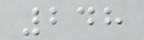248
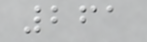261
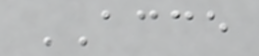ACCE
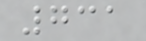731
